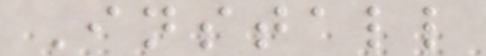Install
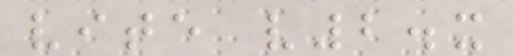vite v2.x
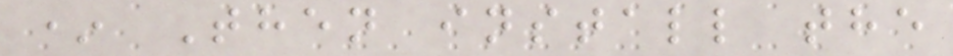* Then install the
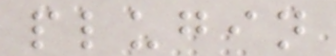plugin
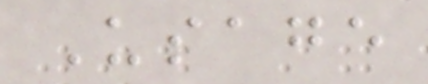Usage
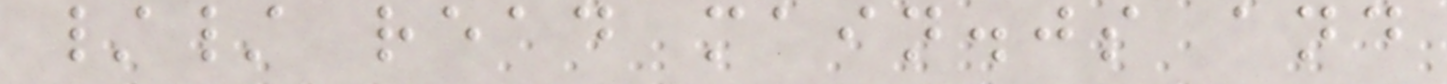// read main.js and
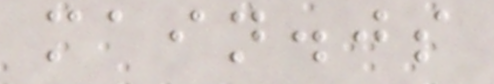main.js
